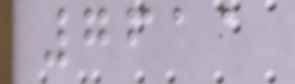7611
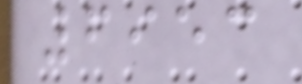6953
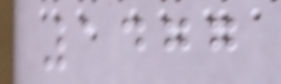1477
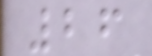26
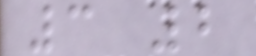3 2
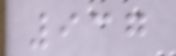937
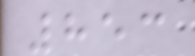853
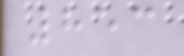853
